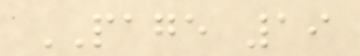PAGE 19
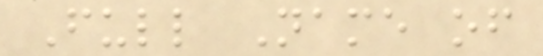Full Name of
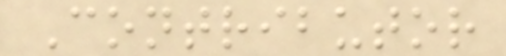Contributor
